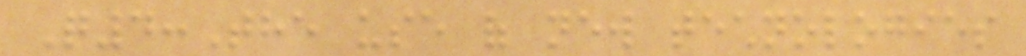Q4:The use of new technologies
